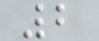2
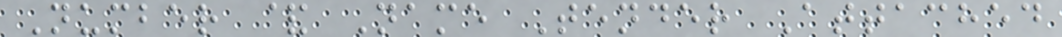Number & Name Tender Attached
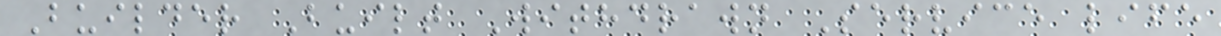Builder Built Withdrawn Service life
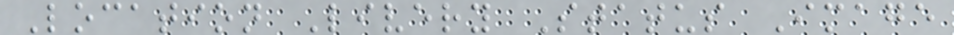Location Livery Status Image
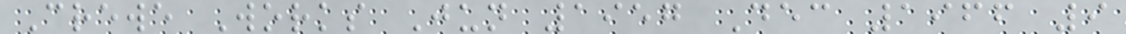Crewe Works Jun 1957 Dec 1966 9
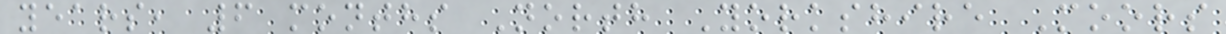years, 6 months North Yorkshire Moors
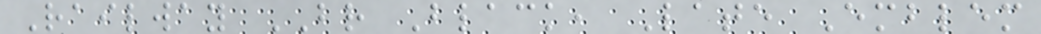Railway BR Black, Late Emblem
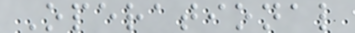Operational
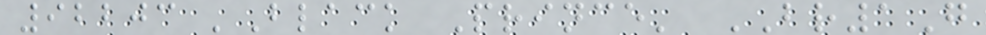92203 'Black Prince' BR1G
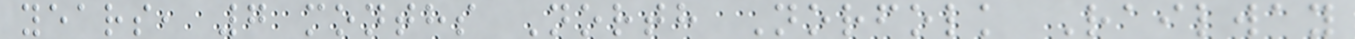years, 7 months North Norfolk Railway
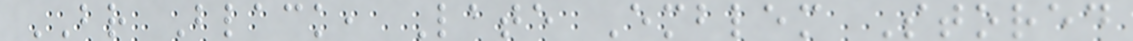BR Black, Late Emblem Stored
